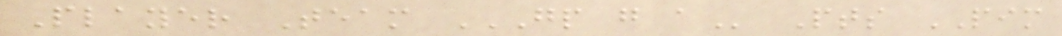Player Team GP G A Pts PIM
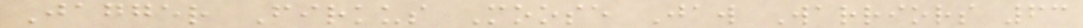Jagger Firkus Moose Jaw Warriors 63
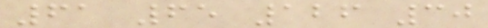61 65 126 30
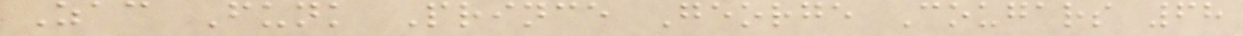Zac Funk Prince George Cougars 68
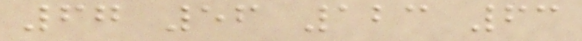67 56 123 63
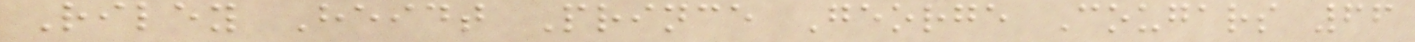Riley Heidt Prince George Cougars 66
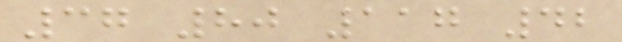37 80 117 42
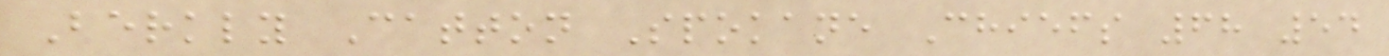Berkly Catton Spokane Chiefs 68 54
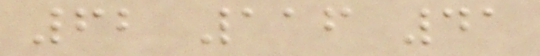62 116 41
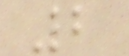2
